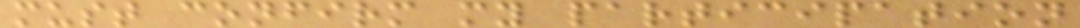must confirm my participation
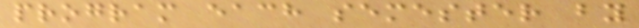program each semester by
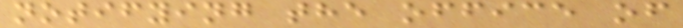notifying the office of
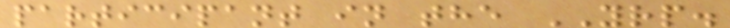participant in the YRP.
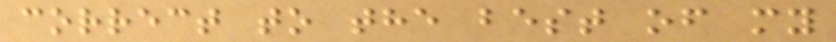correct to the best of my
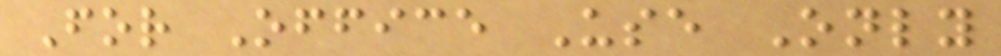For Office Use Only
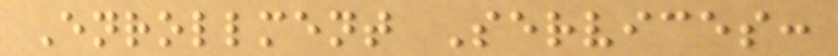Enrollment Services:
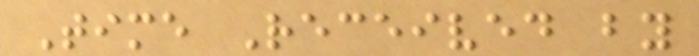Time Received by
